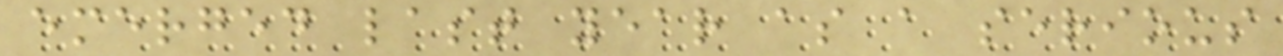emerged last year as a serious
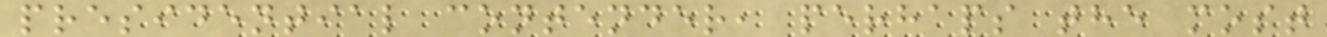presidential contender, perhaps the most
